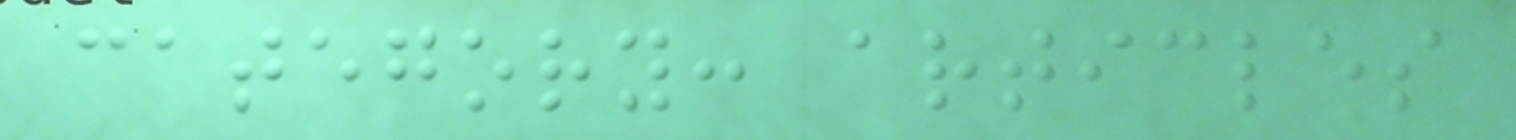category: articles
